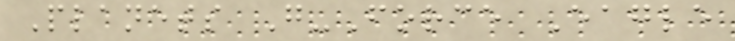Planets G-Force Eagle
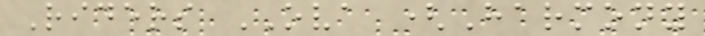Riders OVA (Harmony
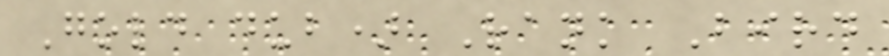Gold dub) Rank Bird
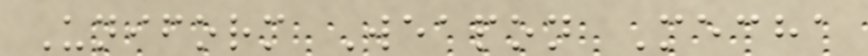Uniform Weapon Mecha
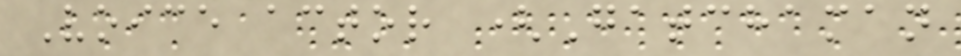Voice actor (Gatchaman
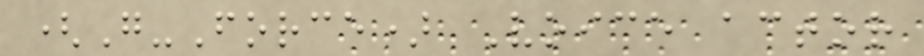(G-Force) Voice actor
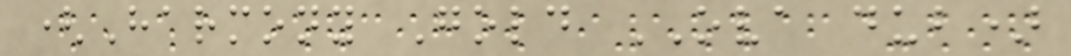(Harmony Gold OVA dub)
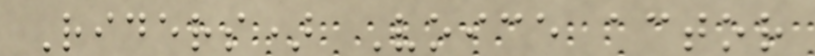Riders) Voice actor
